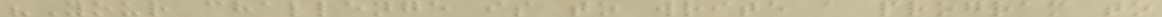"Your challenge is to write a program to
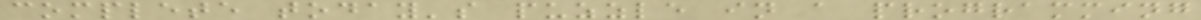complete today's puzzle in a programming
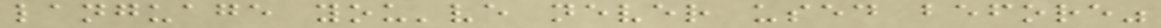language you've never used before"
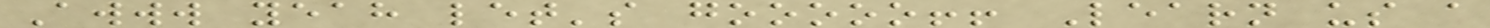Awww yeah let's gooooo!! Learn us a
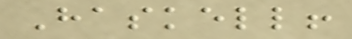Haskell!
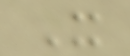X
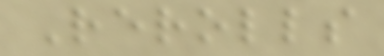Rerolls
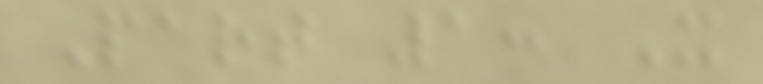Part 1: X
